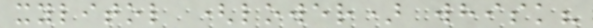xylitol (lower) whisk?
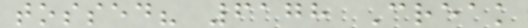tossed? 6178 Creak
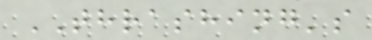THRASHING's
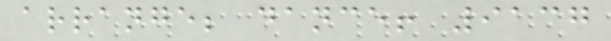arrange; dance! 9137
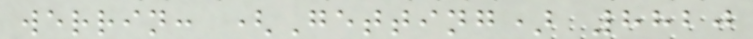werrin: (Getting) 8820
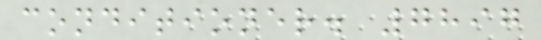conditioner. 7897
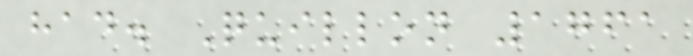had. Quillon 1761
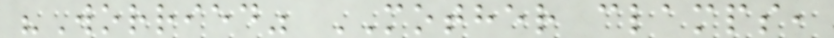"Worried" MOTHER clamps,
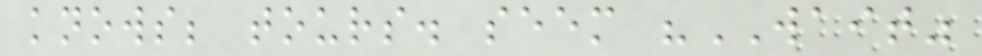knows; tours. seem "WAIT"
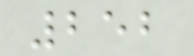252
